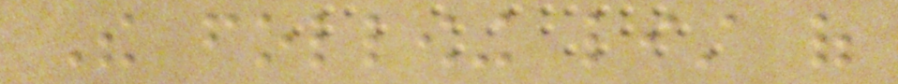The following list of
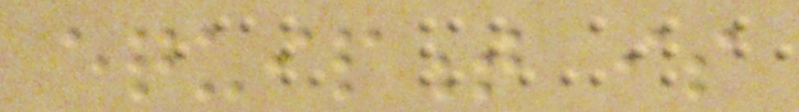equipment is
